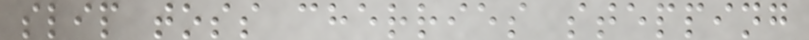slip toss cherries stepping
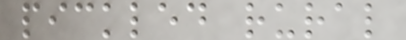pickled rural
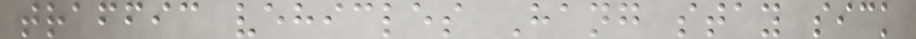traffic vehicles Hang stay sick
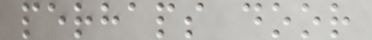perhaps door
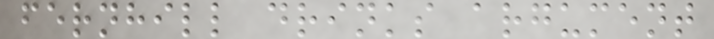fernhill drinks argument
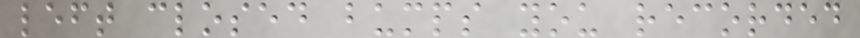left closed bumps you recorded
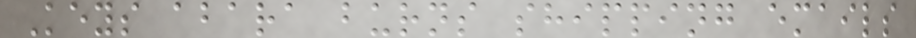Keys abara burns shipping emails
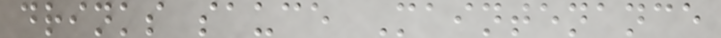drinks sauce Maintenance
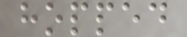hopped
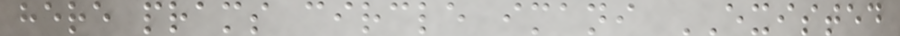here prams circle imani EXISTED
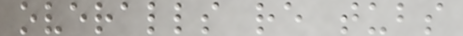overalls re tubs
